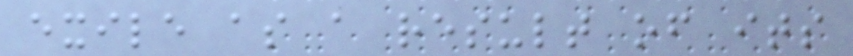exile as a result of its
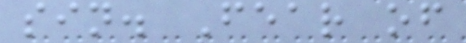sin. Fear of
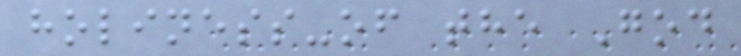holiness-of the God
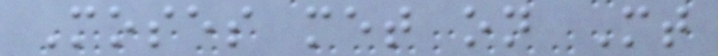Moses met on Mt
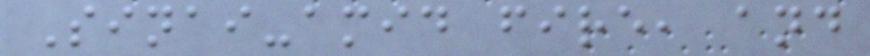Sinai-amid fire, and
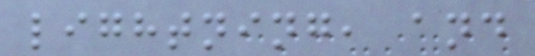lightning, and
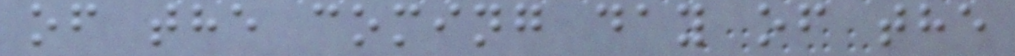of the coming day of the
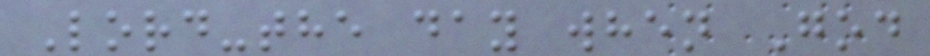Lord-the day when God
